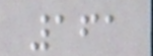161
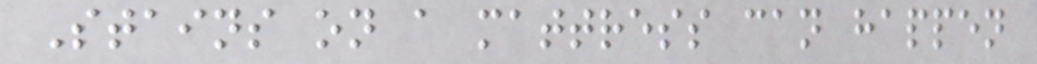Stains on a mattress can happen
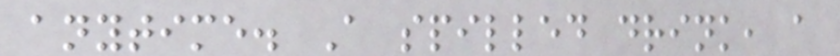anytime. A spilled drink, a
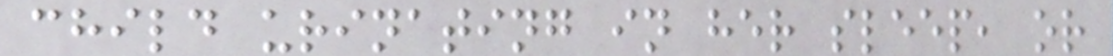child urinating in her sleep, or
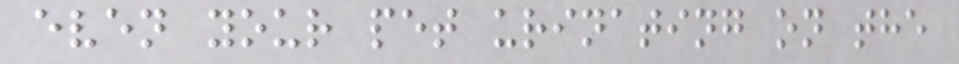even your pet urinating on the
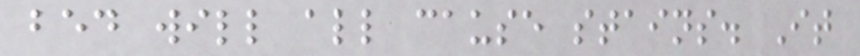bed will all cause stains. It
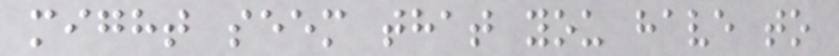might seem that you have to
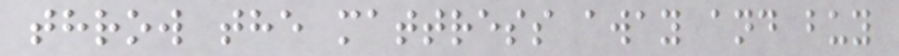throw the mattress away and buy
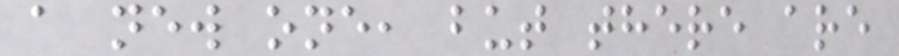a new one, but there are
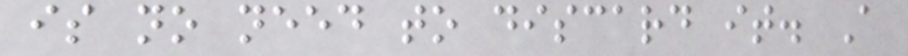is no need to discard it. A
